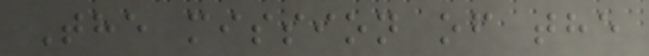The mission of the
